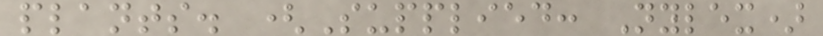plants. (Supplied: Nylex)
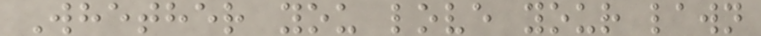Whether you love your lawn
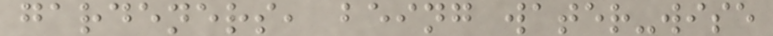gardeners, being water-wise
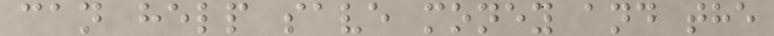can help save money and the
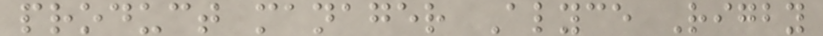product manager Alyce Rigby
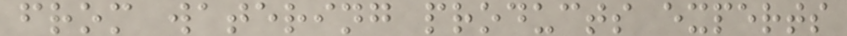from watering products experts
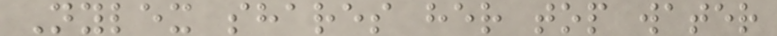Nylex shares her top water
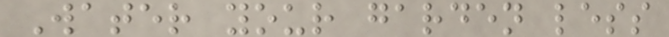Water your garden less
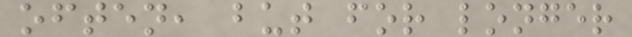often, but for longer
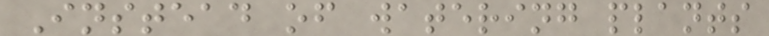Instead of watering plants
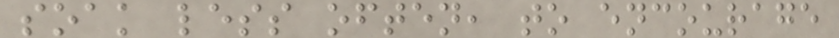soak less often, to encourage
